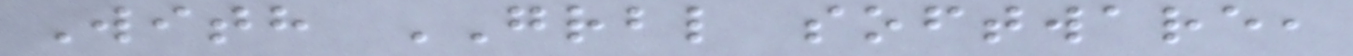With GRBL software,
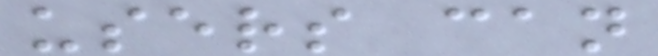users can
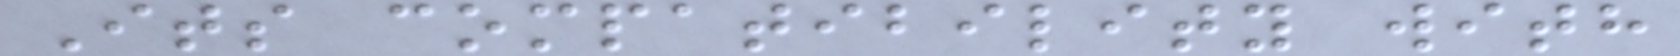Its compatibility with
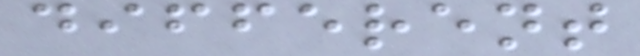different
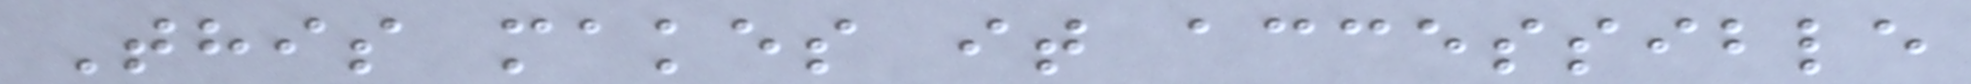This makes it accessible
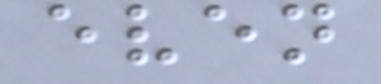even
